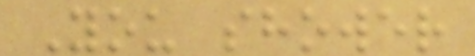You shower
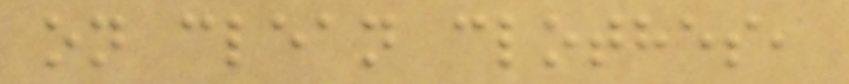on clean clothes,
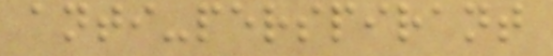anti-perspirant
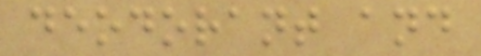deodorant and
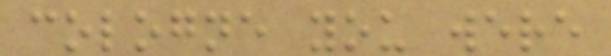cologne you were
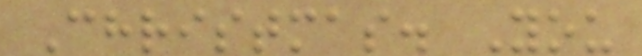Christmas. You
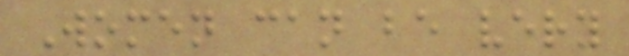Women can be very
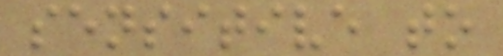sensitive to
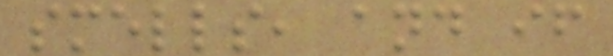smells, and if
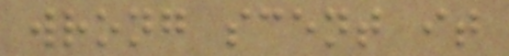wrong scent it
